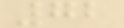72
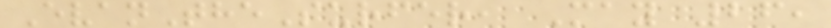EvanTheSurfer, May 26,
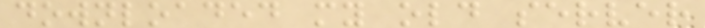downloaded my old server
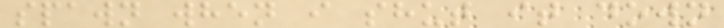spawn when i shut it down
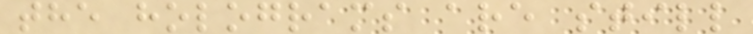the holograms are still
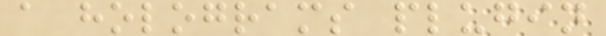a holograms plugin
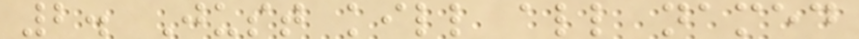2. Just kill all named
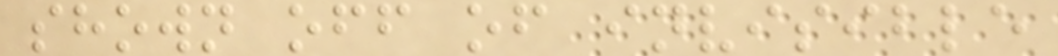shown off of invisible
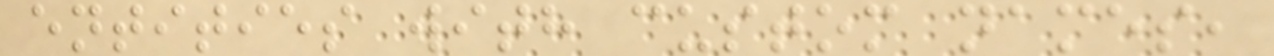entities with custom names,
